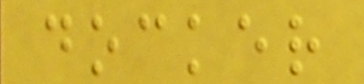docker
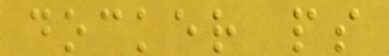docker ps
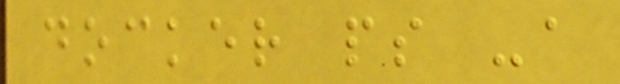docker ps -a
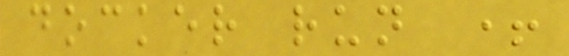docker run +
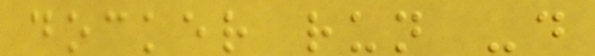docker run -d
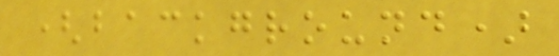(background)
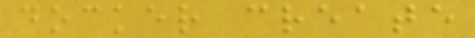docker create
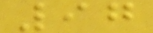97
